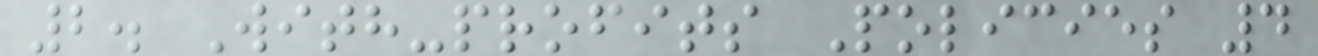2. With-profits Policies 4
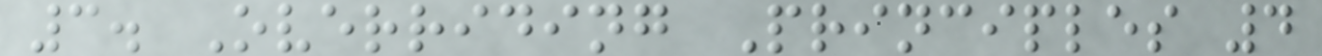3. Overriding Principles 4
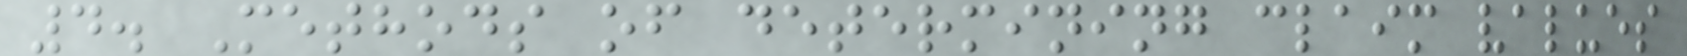4. Methods of determining claim values
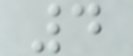4
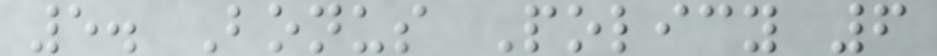5. Bonus Policy 6
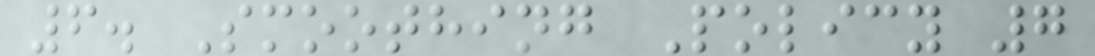6. Smoothing Policy 7
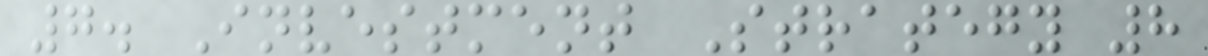7. Investment Strategy 8
